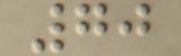70
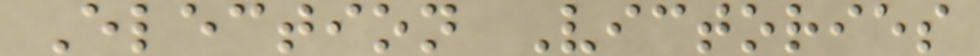Election Victories
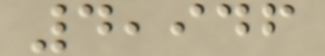4,946
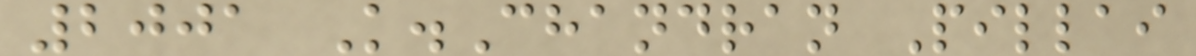2001 K.Chandran Pillai
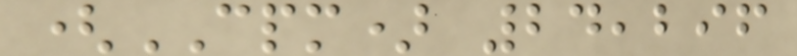(CPM) 24,296
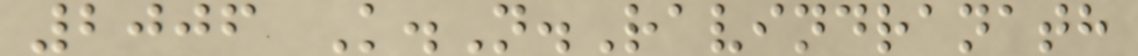2006 K.N.Ravindranath
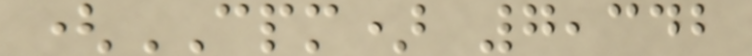(CPM) 7,342
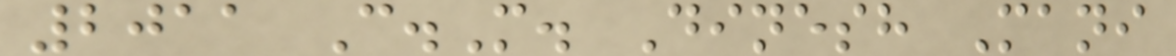2011 C.M. Dinesh Mani
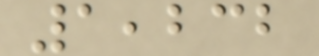1,232
